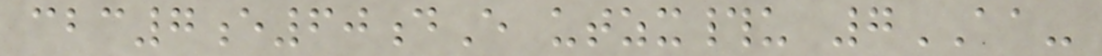cbc7e60dE utzx#u 7AA-
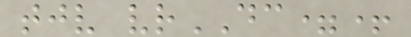tjv vrDC=+
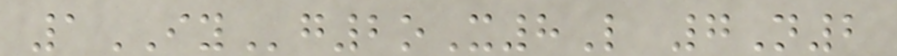1IYg2oX8L 7N2
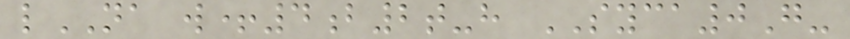lNA w+4b2t-h SYCA0G-
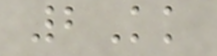2Kk
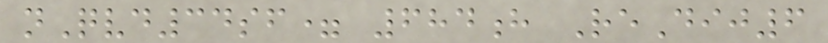nQvd34sf= 684h ReDij6
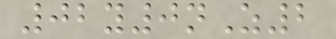02y0nZ2
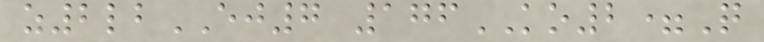z2lbEJ7 176KO2=Q
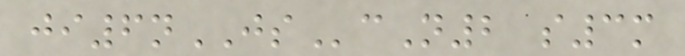ji6nJScN2 s3m
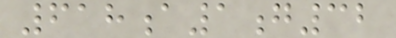618a1g32
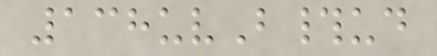138uvB#ud
